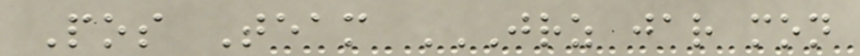Pos Team JRZ JAR MON
